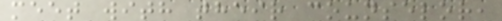meet with their counselor,
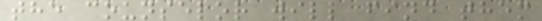the counselor will find them
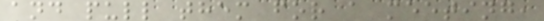and pull them for a meeting,
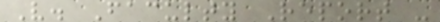V. Faculty Report -
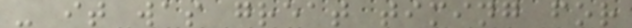- it was great timing for
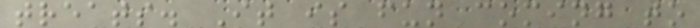treats. It is fun coming to
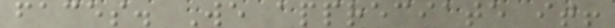faces. We appreciate it!
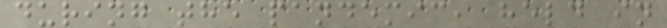during the pandemic, held in
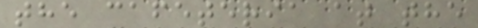the cafeteria at the
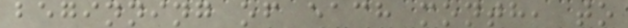beginning of each month, to
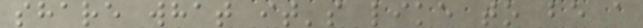share what it's like to be a
